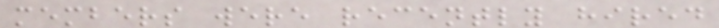members were recently hired
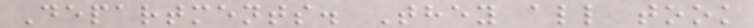Departments. They all took
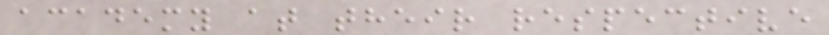academy at their respective
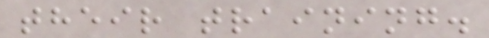their training.
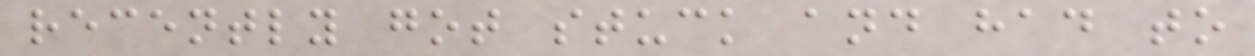recently got stuck and had to
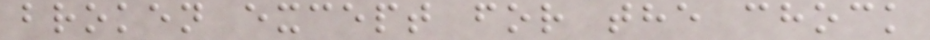broken except for the chock
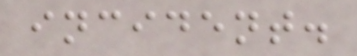incident.
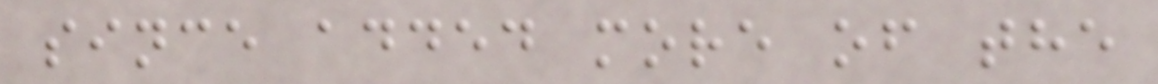since added more of the
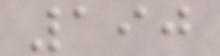190
